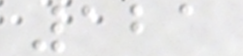121
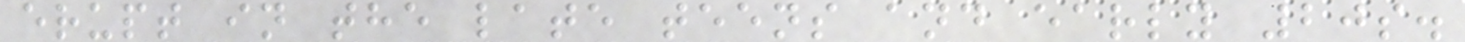erupt in the late teens and early 20s.
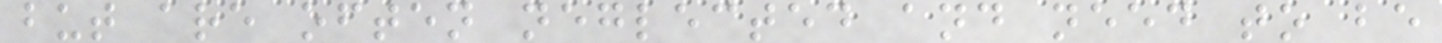but are often neglected and need to be
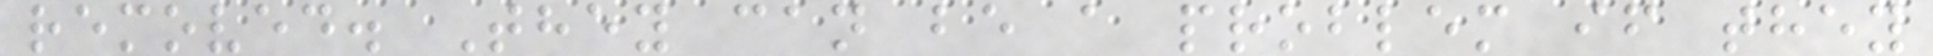removed. They can be a problem if they
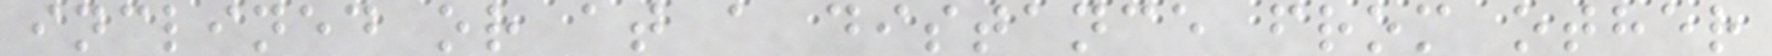inclined or at a distance from other
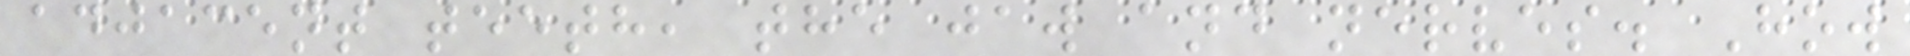adjacent teeth, the jaw and nerves. How
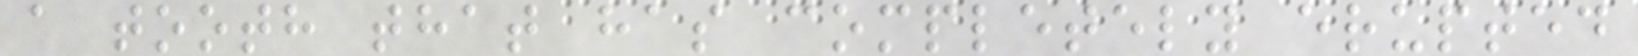a tooth that has completely erupted
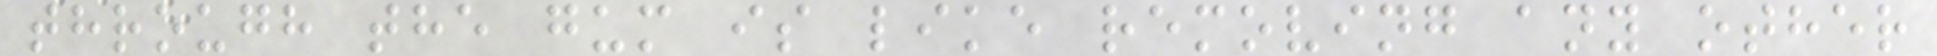through the gum is like removing any other
